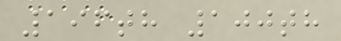196th 100th
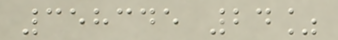358345 24%
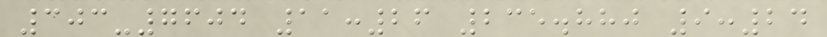303-7604 11:26 235.880 9:24
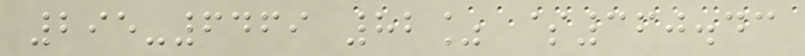295-6469 82% $360.43
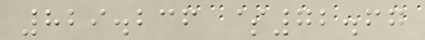829.236 $72.67
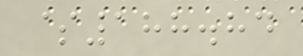$188.84
